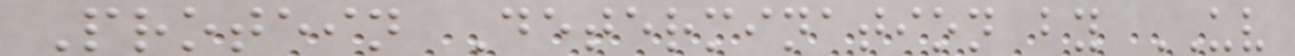Protein Determination by UV
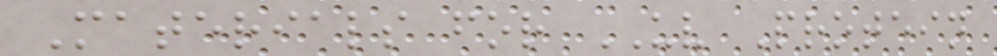Materials for UV Protein
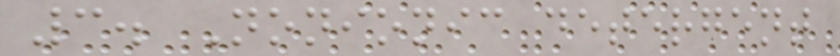3. Nonionic detergent
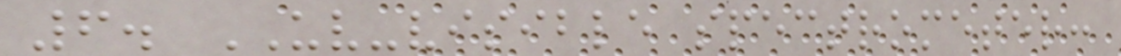6. UV-visible spectrometer:
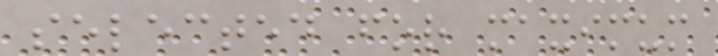selected for maximum
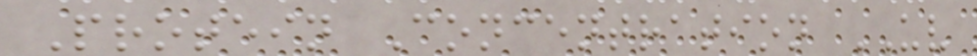Protein Concentration UV
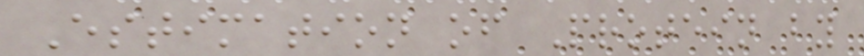Estimation of Protein by
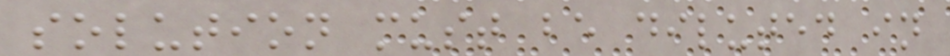solution must be diluted in
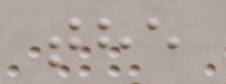the
